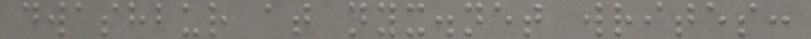dwashbur at nyx.net writes:
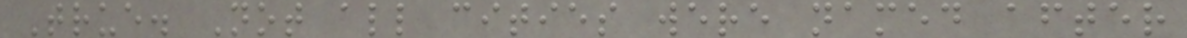True. Not all cities were named after
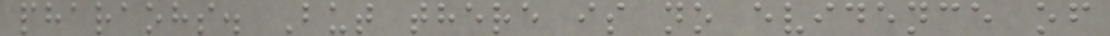pharaohs. But there is no evidence of
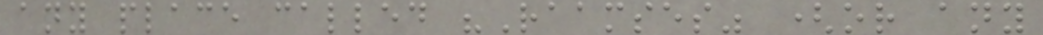any place called "Raamses" (or any
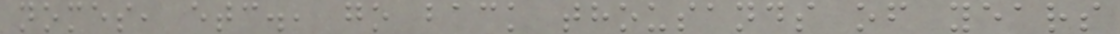nomes, etc., go back thousands of years
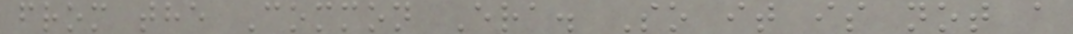from the Common Era. So it is not a
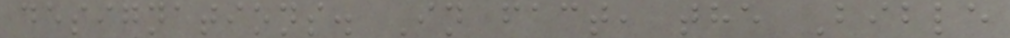designations. In fact, the Bible
